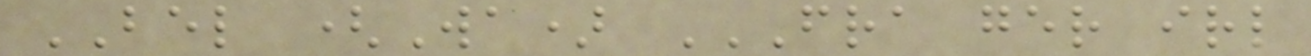BEL (Wa) FRA GER IRL
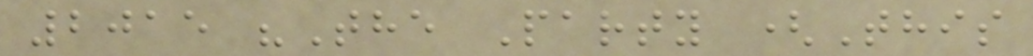2015 "The Party (This
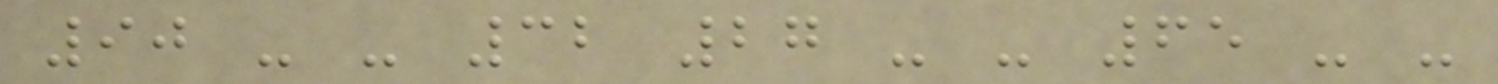90 - - 32 27 - - 65 - -
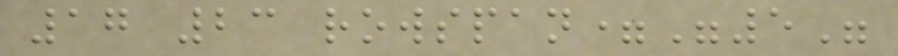17 23 rowspan="5"
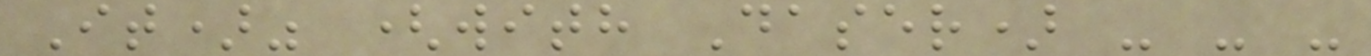It)" (with Daser) - - -
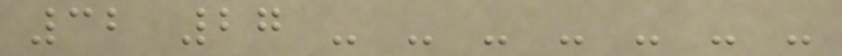32 27 - - - - - - -
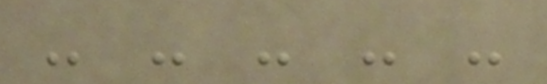- - - - -
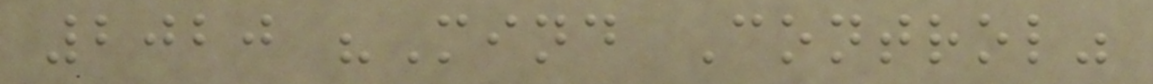2020 "Mind Control"
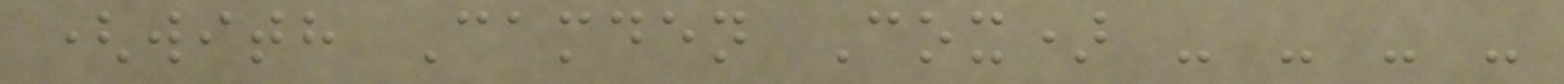(with Camden Cox) - - - -
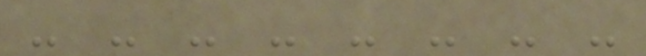- - - - - - - -
